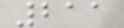211
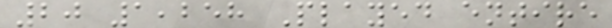20 1,258 Played entire
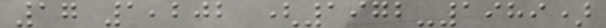17 1,202 (1972-1989)
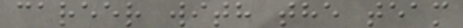career with the team
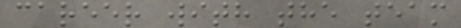career with the team
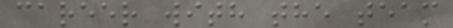career with the team
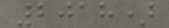2018)
